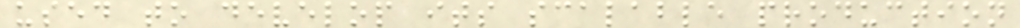used to develop its scalable production
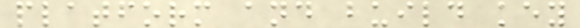platform and build key
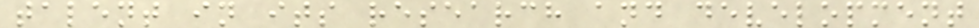talent in its research and development
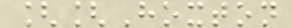[[Hoxton
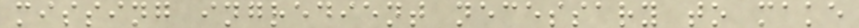missing ingredient necessary to make
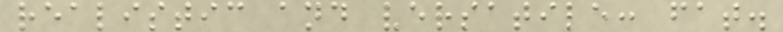realistic and versatile: fat.
